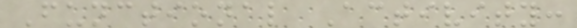Functional Activity:
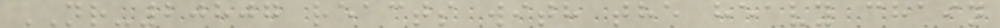NR-20807 reacts with the heavy chain
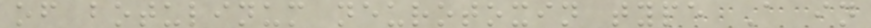of botulinum neurotoxin type A in
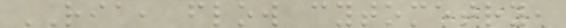RIA, flow cytometry,
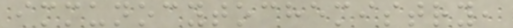immunocytochemistry,
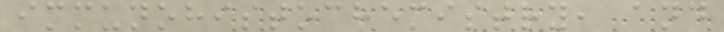immunohistochemistry, and
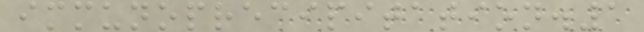immunoprecipitation.1
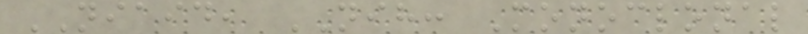NIAID, NIH: Monoclonal
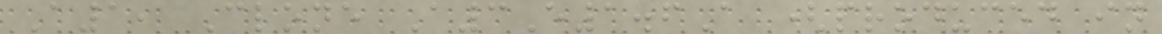A1, Clone A3E1.6A (produced in
